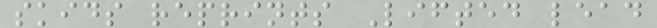skids reprints Lifted lead
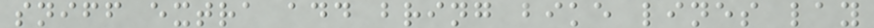sniff extra add bring bike lines lay
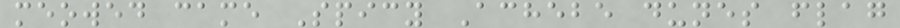meowed came Spicy Achebe dunes flag
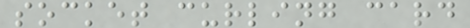socket curling card
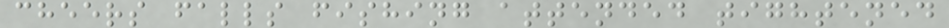cheers falls fishing attended tightened
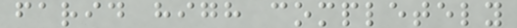farid high completely
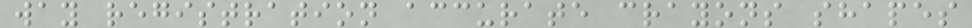way registration accurate crayons shapes
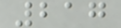217
